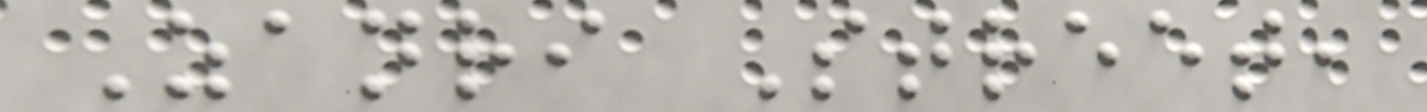Zanri Street,
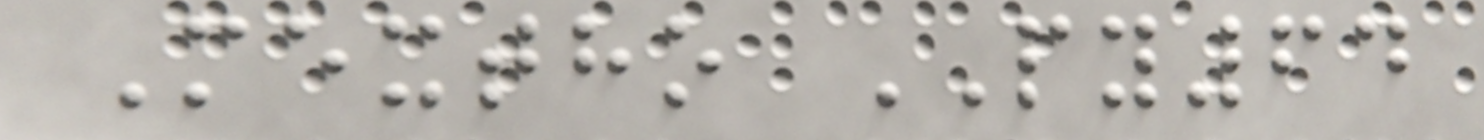Mextho PY64
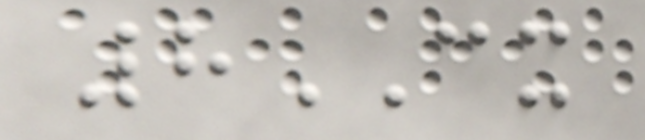8CX
